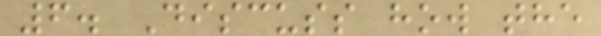6. Discuss how the
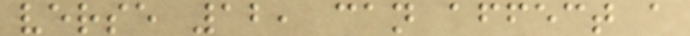verse 12, can affect a
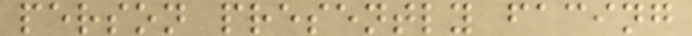person presently facing
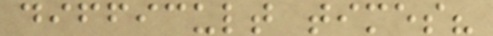difficult times?
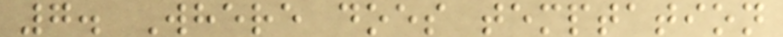7. Where does temptation
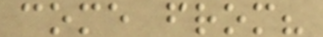come from?
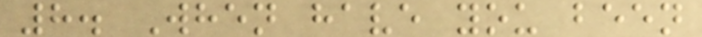8. When have you been
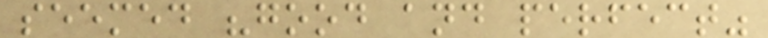seemed "good and perfect"
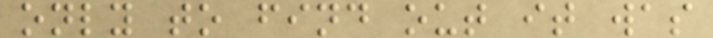only to find out it was
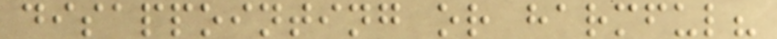disappointing or harmful?
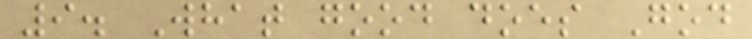9. What good does God
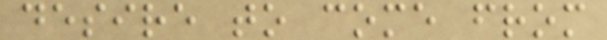desire to come from
